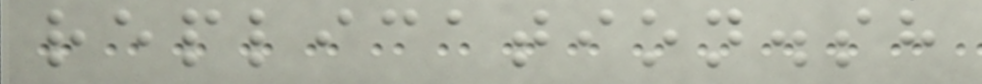replication.sh
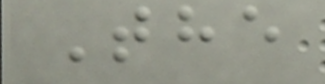The
